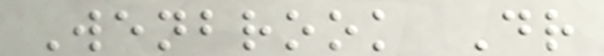Wenbrook Dr
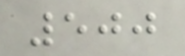500
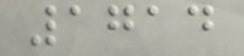1714
